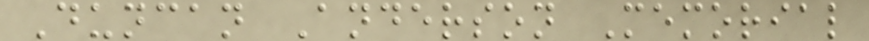Duncan Anderson Memorial
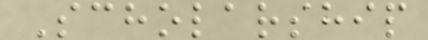Scholarship
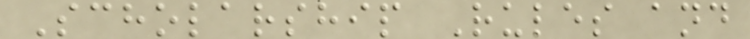Scholarship Rules and
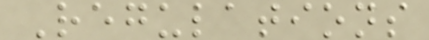Regulations
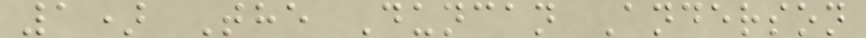1) The Duncan Anderson
